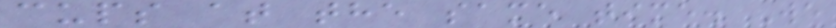cups at the same time. We
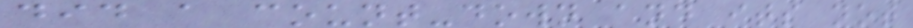did a count-down and its not
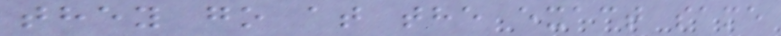they go at the exact same
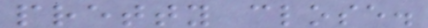pretty close.
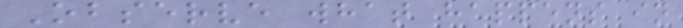Observe what happens in
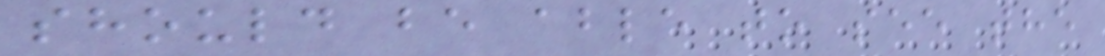should be able to see the
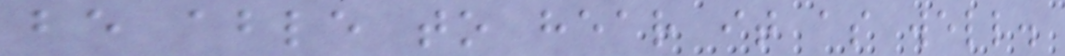be able to hear it as well.
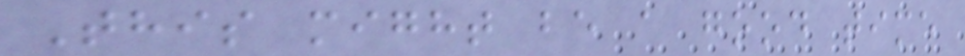This might be a good time
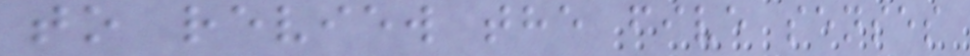to review the five senses
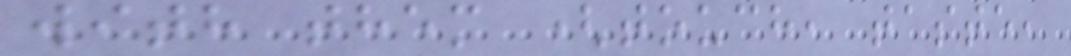with them (touch, taste,
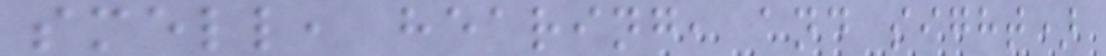smell, hearing, and sight)
